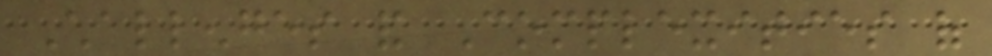Challenges and Complexities of
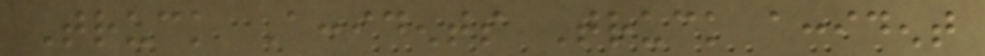Truck Accidents Truck accident
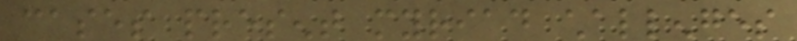cases present myriad challenges
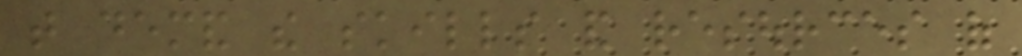that demand the skills and resources of
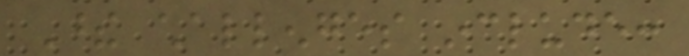These challenges include:
